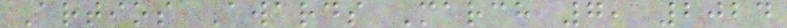Artios Awards March 7, 2024
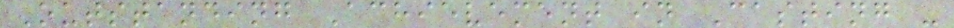Outstanding Achievement in Casting -
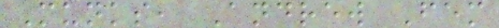Munks, Andrew Fem
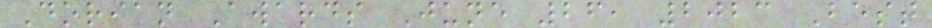Dorian Awards June 26, 2023 Best
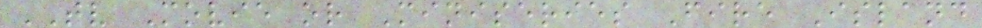TV Movie or Miniseries Fire Island
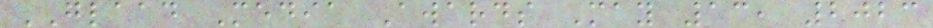GLAAD Media Awards May 13, 2023
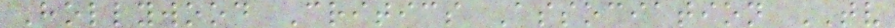Hollywood Critics Association TV
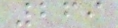269
